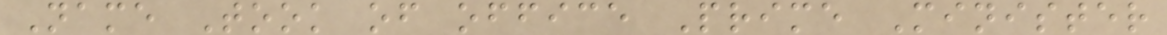Name Took of office Prime Minister
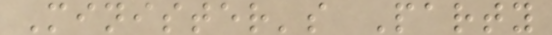Minister's Party
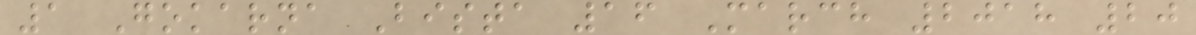1 Gokarna Bista 16 March 2018 20
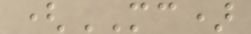(MC)
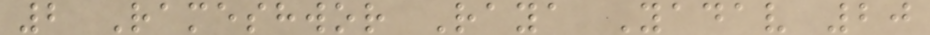2 Rameshwor Raya Yadav 20
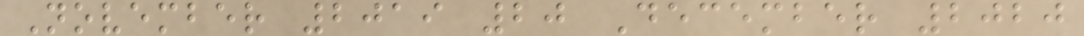November 2019 20 December 2020
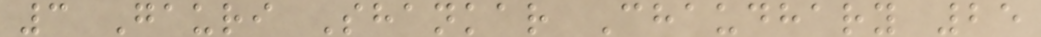3 Gauri Shankar Chaudhary 25
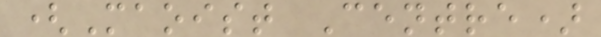(Maoist Centre)
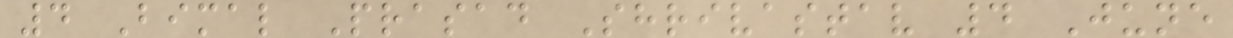4 Bimal Prasad Shrivastav 4 June
